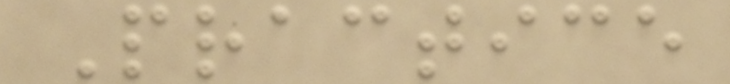Practice
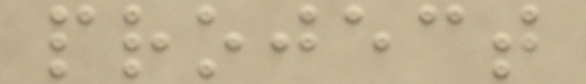project
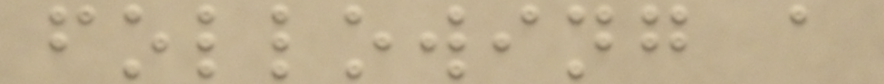following a
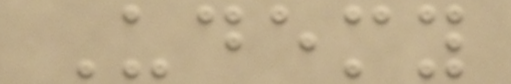Udemy
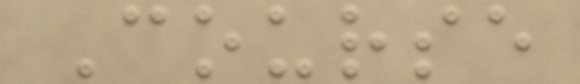Course
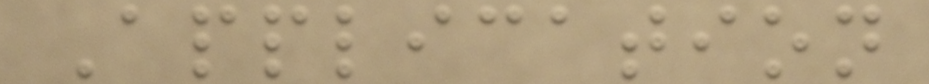Application
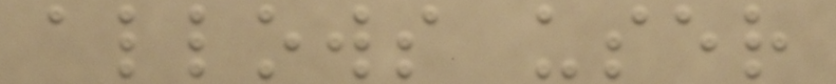allows user
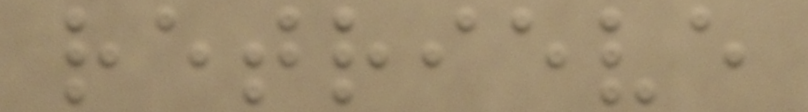retrieve
